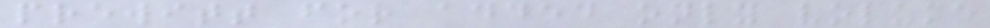prewitt for added only volume
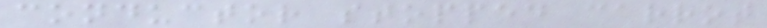conductor stopped carrot
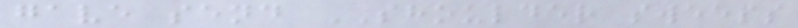gave send SHOULDER sweeps
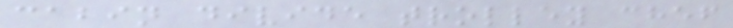cabin divide trolley chef
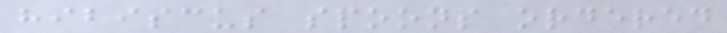hibiscus spoons ordered
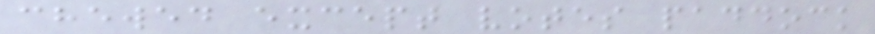chewed except votes paddock
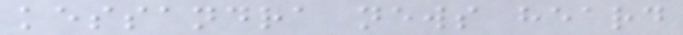kessandra news heard
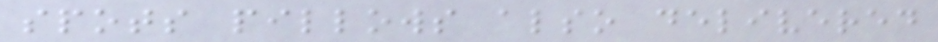spots pillows also delivered
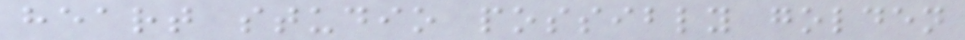heart studio possibly golden
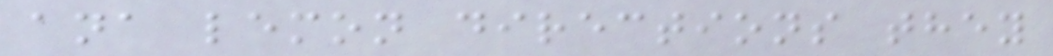ana lemon directions they
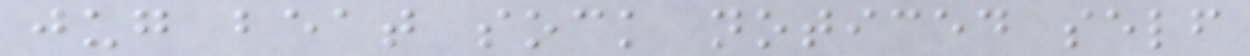jug beat sock noticed self
